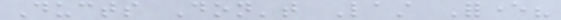Ducts Don't Last Forever?
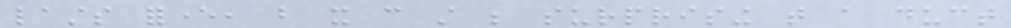lasts forever, but it can still be surprising that a duct
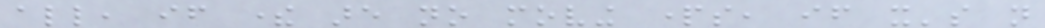all, if there are no moving parts, if it's not
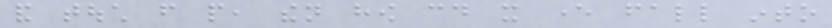and touch from people, then how could it ever fall into
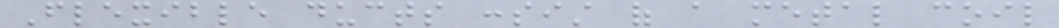Flexible ducts consist of a metal coil
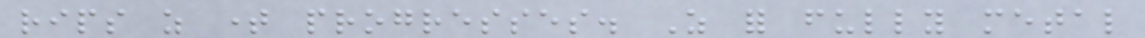rips as time progresses. As for fully metal
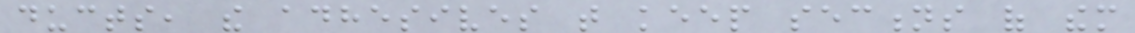ducts, the adhesives that keep sections of them
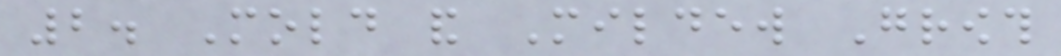2. Mold and Mildew Growth
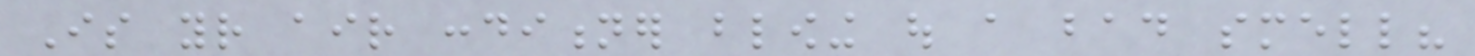Is your air conditioner blowing out a bad smell?
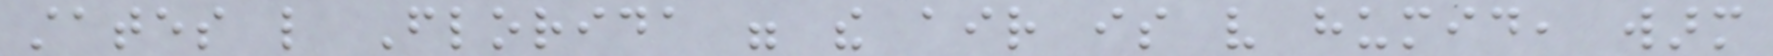states like Florida were the air is very humid, warm
